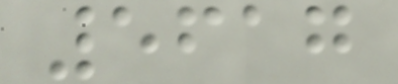5617
